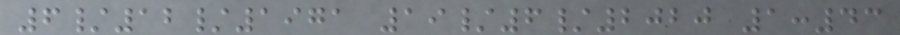6/12/1971 19/6/2020 1:43
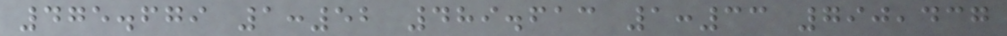475.679 1:52 489.613 1:33 790,437
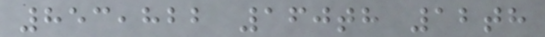853,822 160th 12th
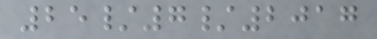25/7/2017
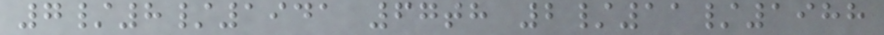7/8/1941 67th 2/11/1988
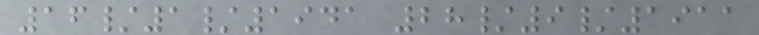16/1/1941 28/9/1911
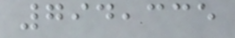794,335
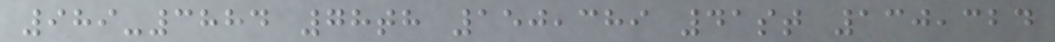989-3884 78th 150,389 41st 130,324
